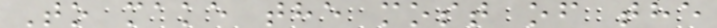To make the most of the
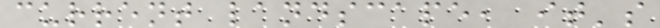current landscape, it's
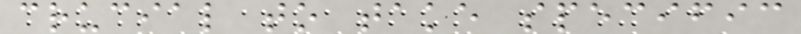crucial to take specific
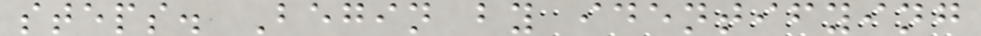steps. Begin by identifying
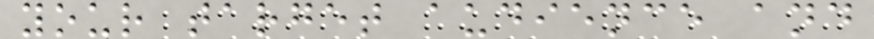your target audience and
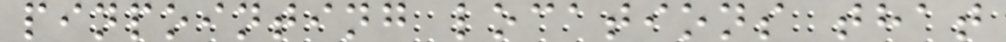pinpointing locations that
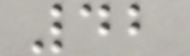42
